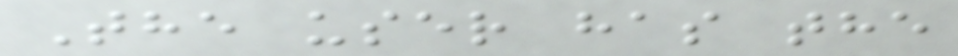The user has the
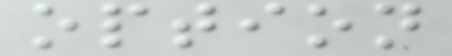option
